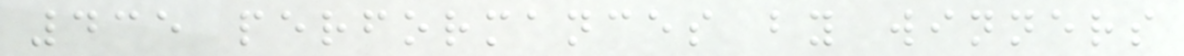435 performances by winners
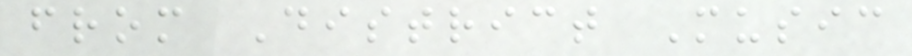from District Music
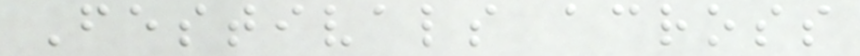Festivals across
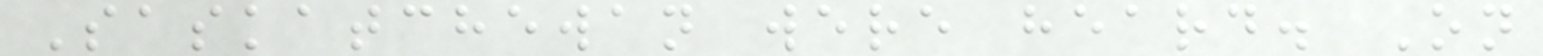Saskatchewan were heard. On
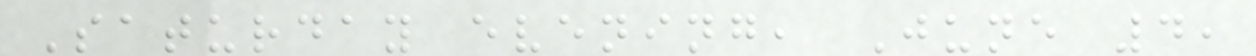Saturday evening, June 4,
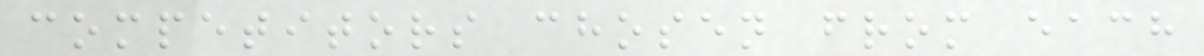competitors chosen from each
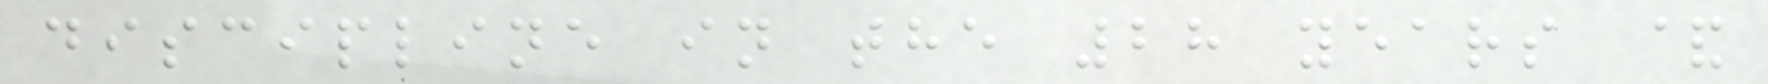discipline in the 28 years &
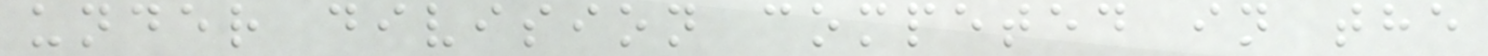under division competed in the
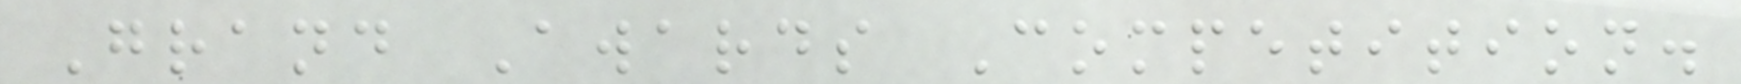Grand Awards Competition.
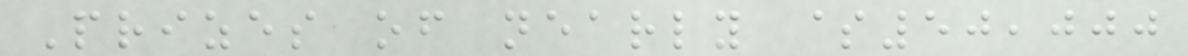Prizes of nearly $50,000
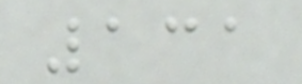131
